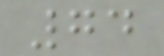74
